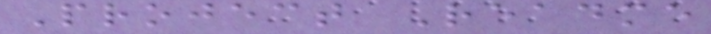Project Readme
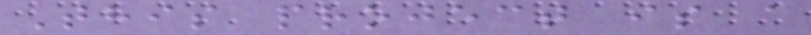This project is a
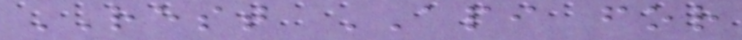REST API for
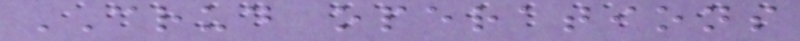CRUD operations
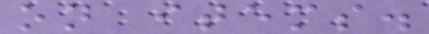on items.
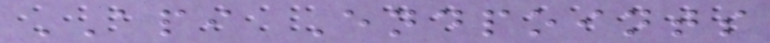API Endpoints
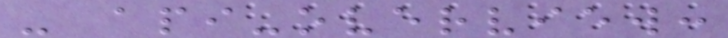- api-overview:
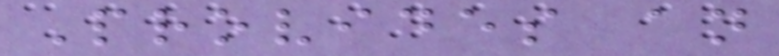Provides an
